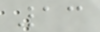13
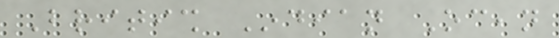British Indian Ocean
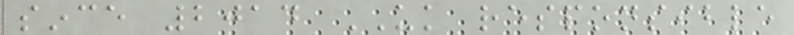since 2014 UK responsible
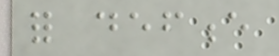for defence
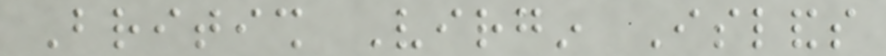British Virgin Islands
